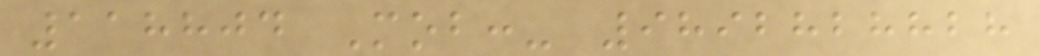118804 Mob:- 9892828828
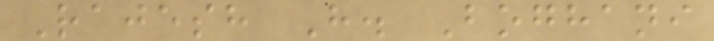Rajesh H. Boghani
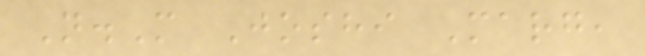N.M Joshi Marg,
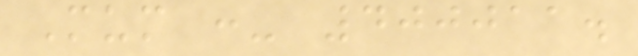Mum :- 400011.
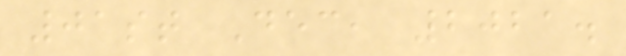01st Dec, 2021.
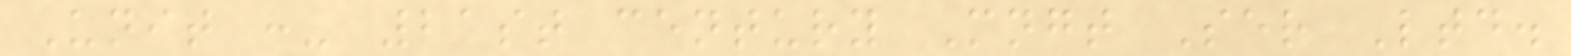Unit :- 21st century Mngt Ser Ltd.
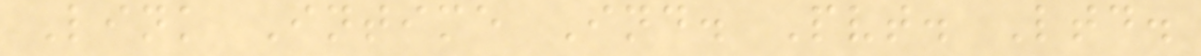Link Intime Ind. Pvt. Ltd.
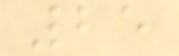25
